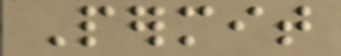Permit
